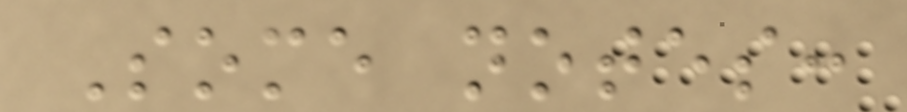Some notes:
